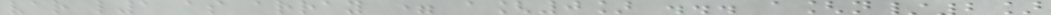var l1 as array = a[0] ... a[n/2]
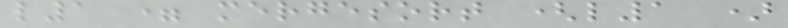l1 = mergesort (l1 )
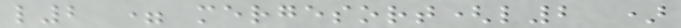l2 = mergesort(l2 )
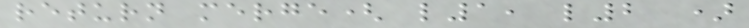return merge( l1, l2 )
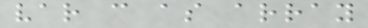var c as array
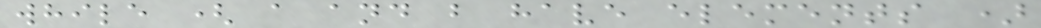while ( a and b have elements )
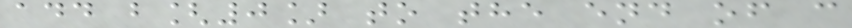add b[0] to the end of c
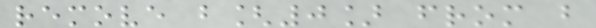remove b[0] from b
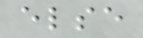else
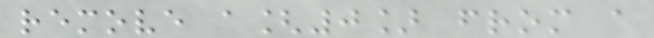remove a[0] from a
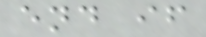end if
